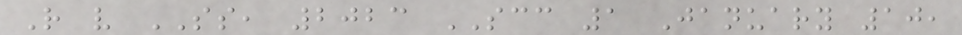R v SS, 2023 SCC 1 January 10,
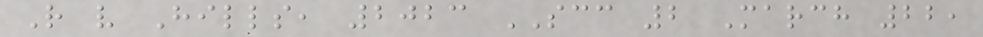R v Hills, 2023 SCC 2 March 22,
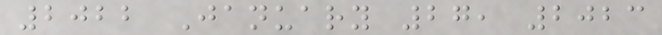2022 January 27, 2023
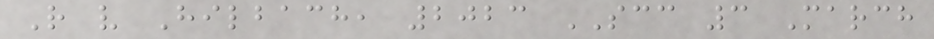R v Hilbach, 2023 SCC 3 March
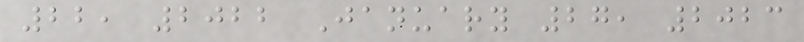22, 2022 January 27, 2023
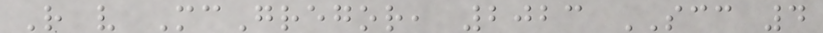R v McGregor, 2023 SCC 4
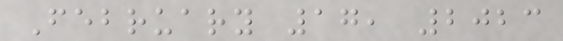February 17, 2023
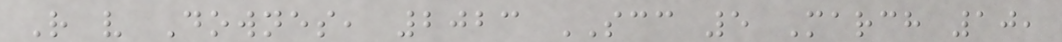R v Downes, 2023 SCC 5 March 10,
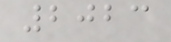2023
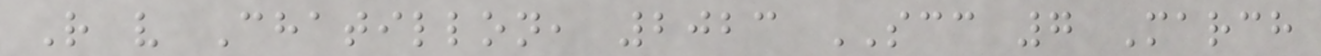R v Chatillon, 2023 SCC 7 March
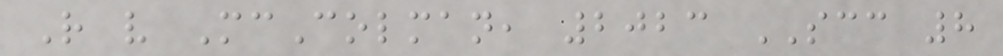R v McColman, 2023 SCC 8
